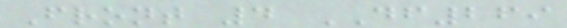Front 4 DF269
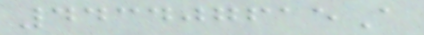443407615A
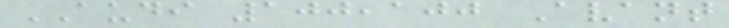AUDI 100,100 Avant
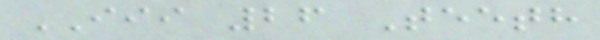III 26 Teeth
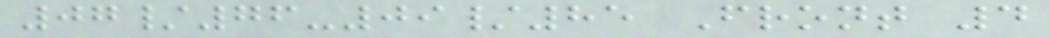07/76-09/85 Front 4
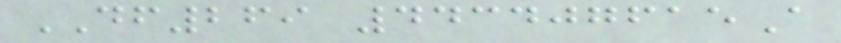DF269 443407615A
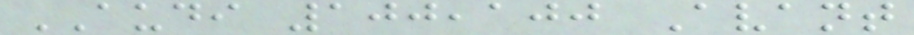AUDI 100,100 Avant
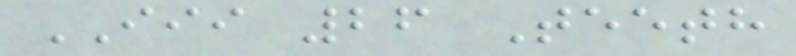III 26 Teeth
